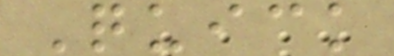Quick
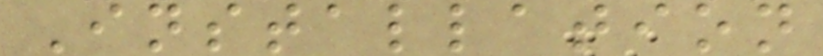Installation
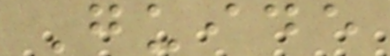Guide
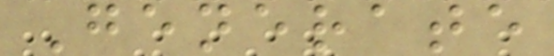Generate
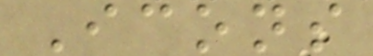Icons
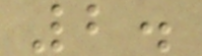2.
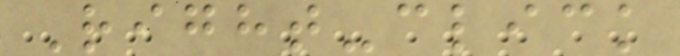Right-click
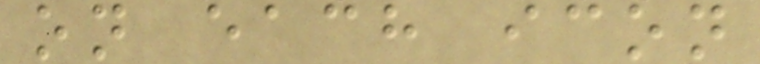on each icon
